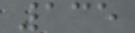135
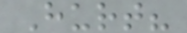Hurt?
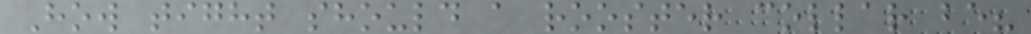How tight should a rooster collar be?
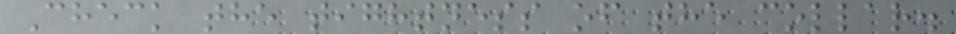Check the tightness of the collar.
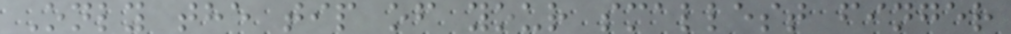Only the tip of your smallest finger
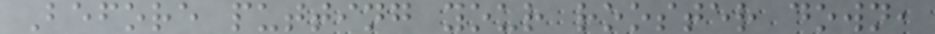Before putting your rooster down,
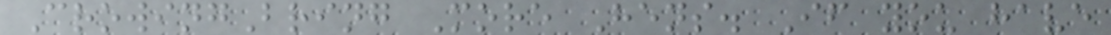CrowingBring More Hens. If you have
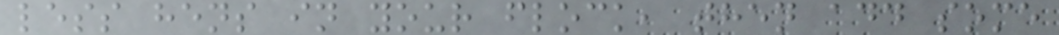less hens in your flock, then add some
